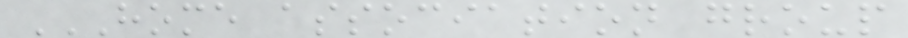HOME ASSOCIATION GROUP
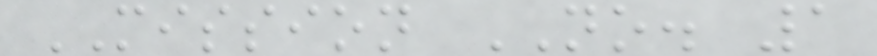MISSION NO. 1
